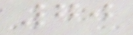70
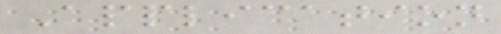Application
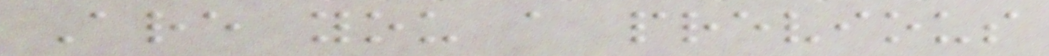Are you a previous
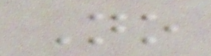No
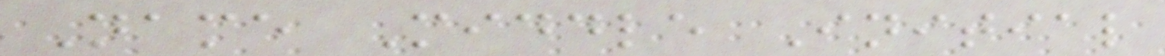Name Middle Initial
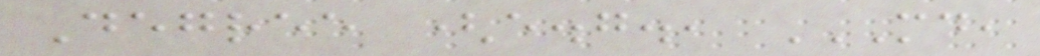Degree (e.g., MD,
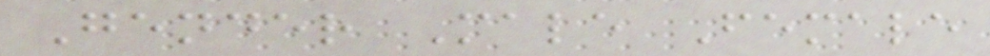Gender Male Female
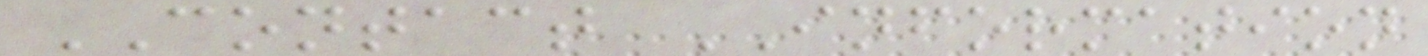CONTACT INFORMATION
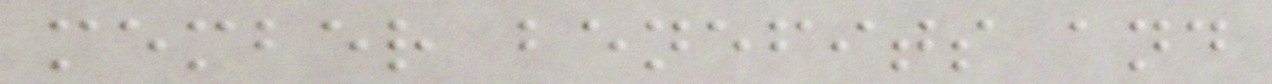member benefits and
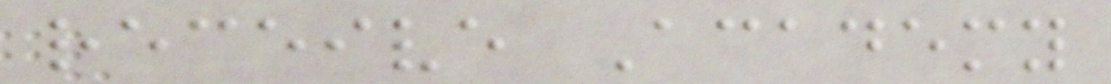receive Academy
